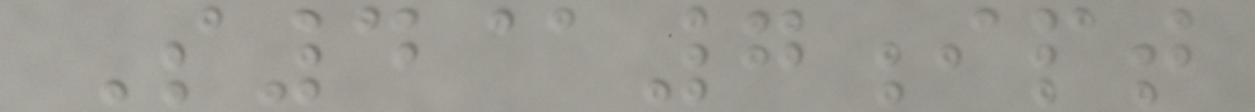S4@7ipt
